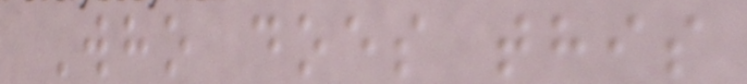Who does this
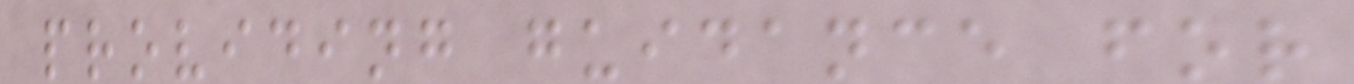providing guidance for
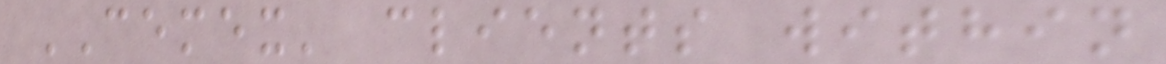CEMEX' clients within
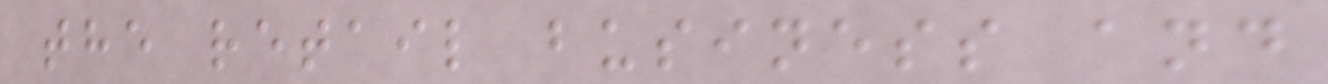the retail business and
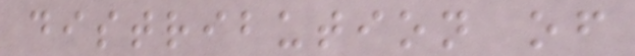distribution of
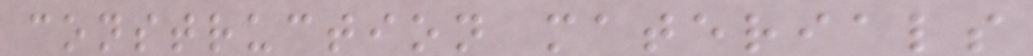construction materials
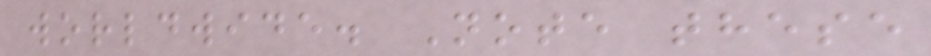worldwide. Note these
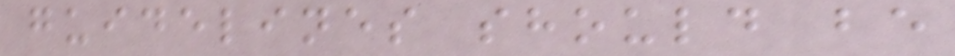guidelines should be
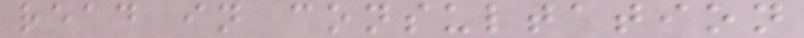read in consultation
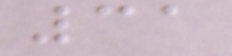31
